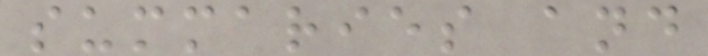summaries and
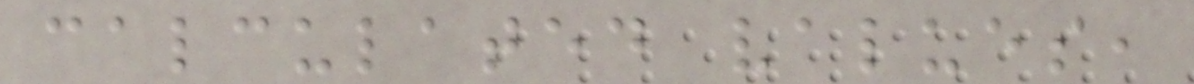calculated values,
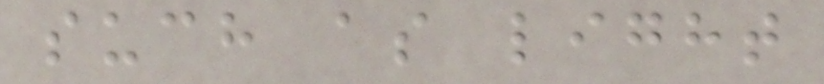such as light
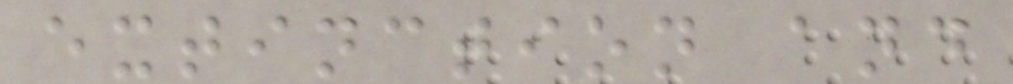extinction and
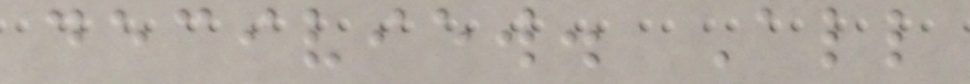deciview. All
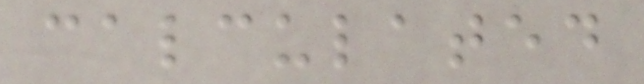calculated
